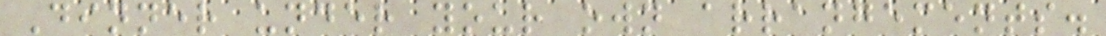Dinner under your own arrangements.
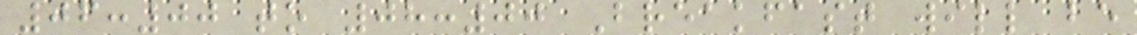06:00 to 08:00 Breakfast will be
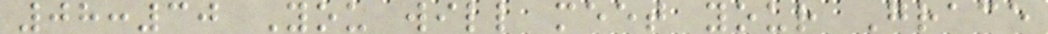08:30 You will meet your Grace
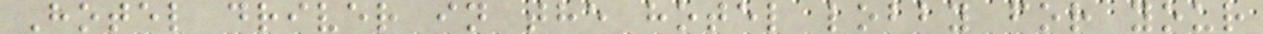Hotel driver in the hotel lobby for your
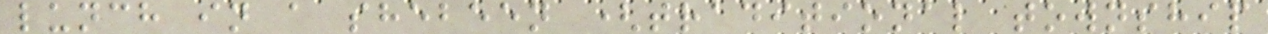lunch in a shebeen (traditional township
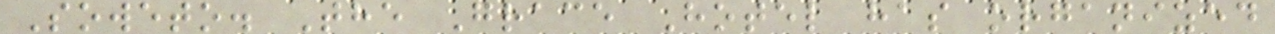Soweto. The Grace Hotel has organized
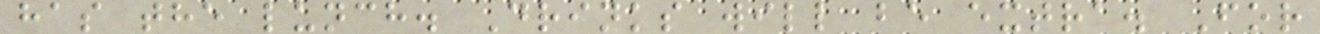has the lunch. Drinks will be extra. For
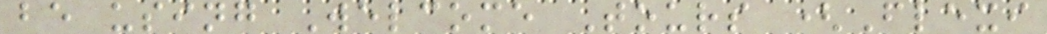be using Welcome Tours (Flexi
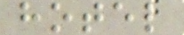hotel
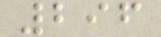296
